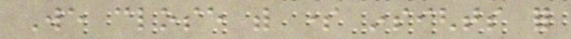We close with some insights for
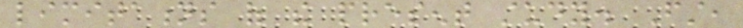limitations of the present study. First,
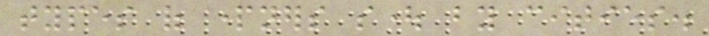types of partners sought by cities.
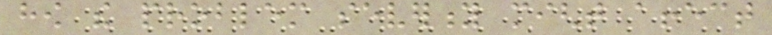how the problem severity might affect
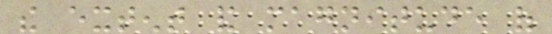the extent and magnitude of
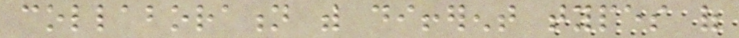collaboration with different types of
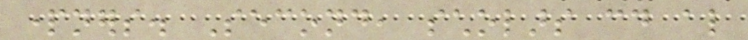partners. Second, scholars could also
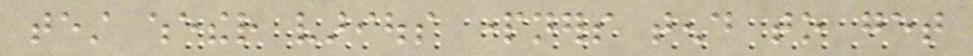test whether various partners tend to get
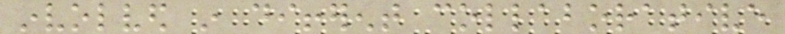involved in different collaborative
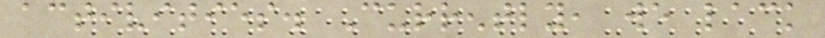activities. Currently, we lack
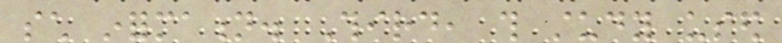such information. Third, this study used
